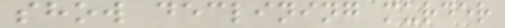show declining murder
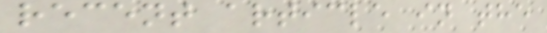recent article in the
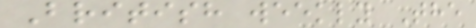British weekly The
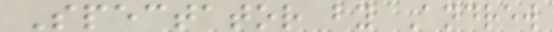Spectator by Andrew
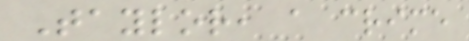Taylor, a crime
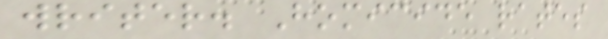writer. Homicide rates
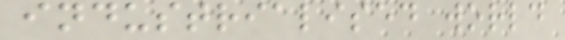industrialised world
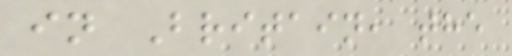in Britain, the
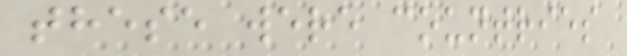these were countries
